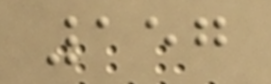157
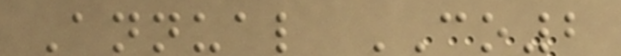Annual CO2
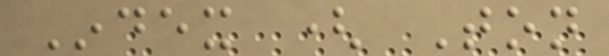Index ( Ton
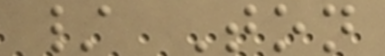/ Ton
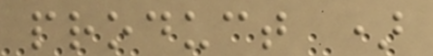product )
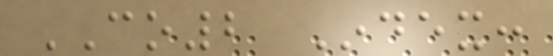CO2 Index:
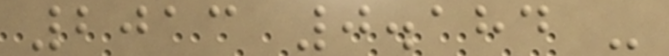2013 0.184 -
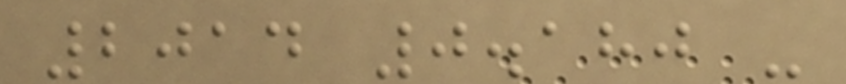2014 0.180 -
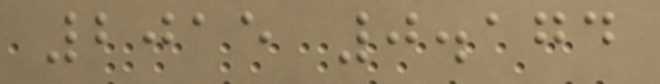2015 0.174
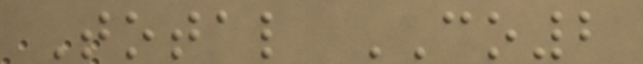Total CO2
